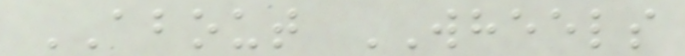ABOUT WHEELS
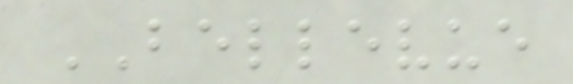BELLEVUE
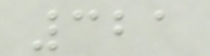321
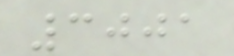3001
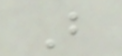B
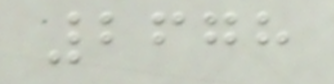2678
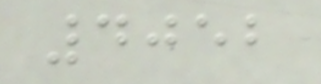4052
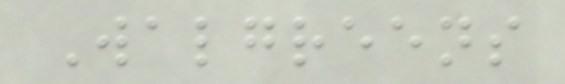Walgreens
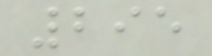295
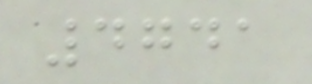4741
